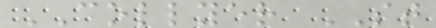COLLYER ST
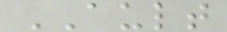AULT
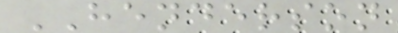HENDERSON
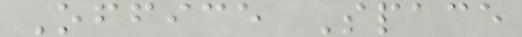Office Space
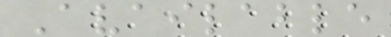Available
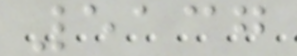5137
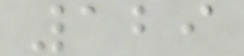129
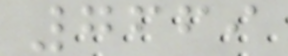7669
